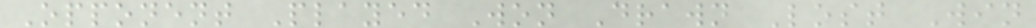Opponent Played Won Drawn Lost Win
